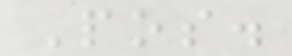Pos.
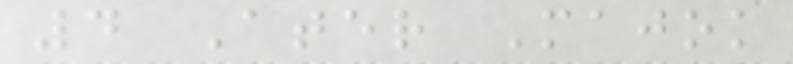4 Ater Majok
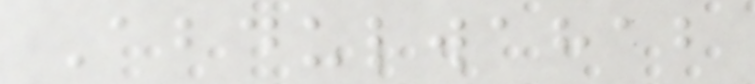Abdulwahab
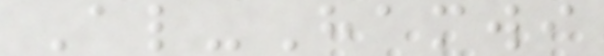Al-Hamwi
